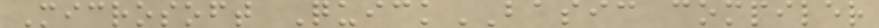Microsoft QuickBASIC compiler
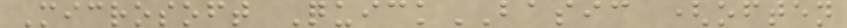Microsoft QuickBASIC (often
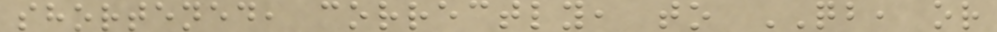shortened, correctly, to QB, or
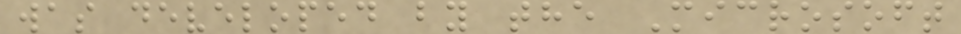was developed by the Microsoft
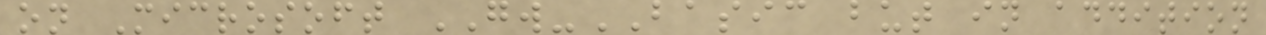on Microsoft GW-BASIC but in addition
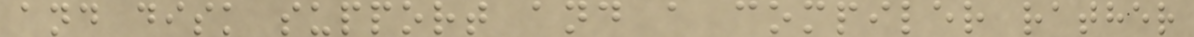and disk support and a compiler rather
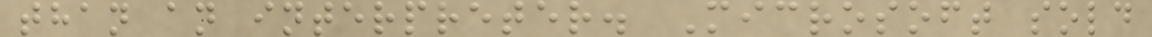than an interpreter. Microsoft sold
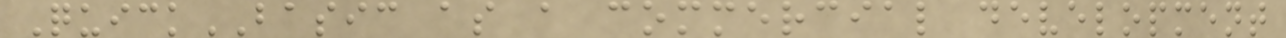QuickBASIC as a commercial development
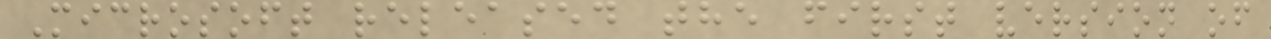Microsoft released the first version of
